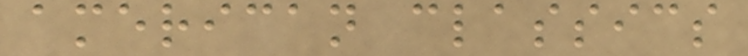american classics
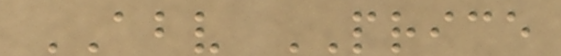ABV PRICE
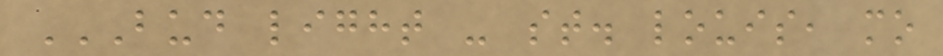BUD LIGHT - ST. LOUIS, MO
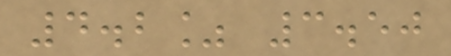4.2% 3.50
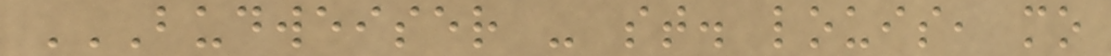BUDWEISER - ST. LOUIS, MO
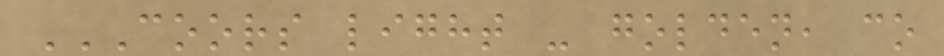COORS LIGHT - GOLDEN, CO
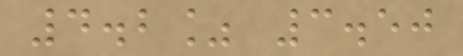4.2% 3.50
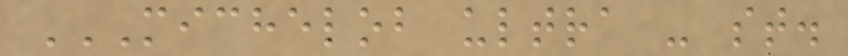MICHELOB ULTRA - ST.
